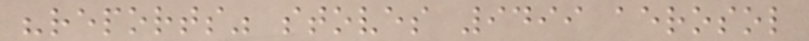"reports" stoves 9499 aerosol
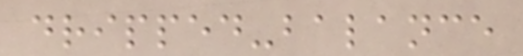dripped-balance
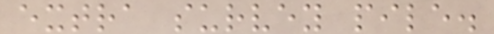extra survey pile.
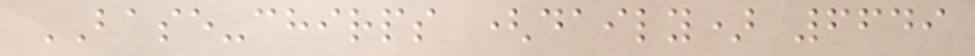BASE-chirps (daily) 6649
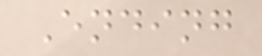Ending
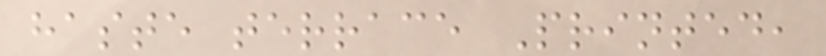haste terrace Printed,
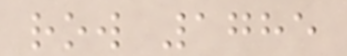row 1785
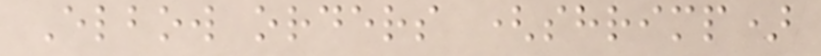Elbow orders (shrimp)
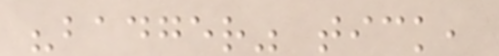"badger" tick,
